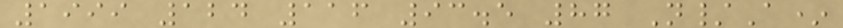1999 124 116 93.5 87 N/A*
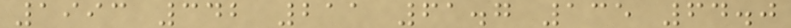1993 342 211 61.7 135 64.0
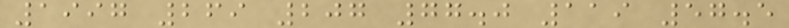1997 269 207 77.0 119 57.5
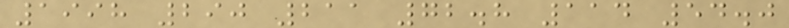1998 290 211 72.8 114 54.0
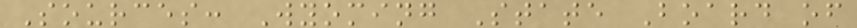Sources: Wyoming State Board of
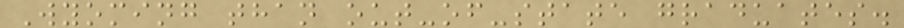Wyoming than out-of-state graduates.
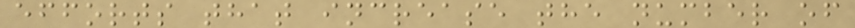efforts that increase the number of
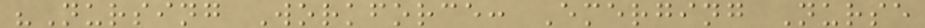"Nursing Workforce: Emerging Nurse
